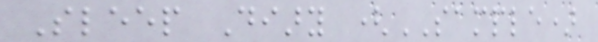Sleep Diary (SAMPLE)
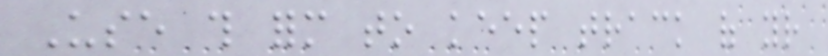Use this form to keep track of your
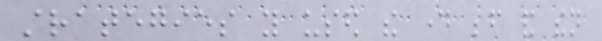strategies you used the day before and then
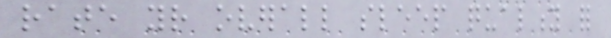rate your overall sleep quality for
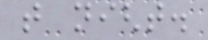that night.
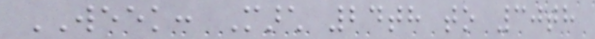WEEK: March 24th to 30th
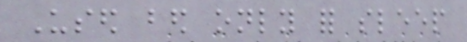Used bed only for sleep
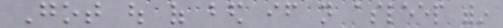Got out of bed if not asleep within
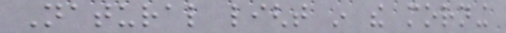Natural light in the morning
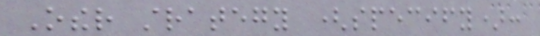Other strategy (specify):
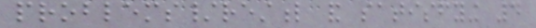problems/restful and satisfying 4
